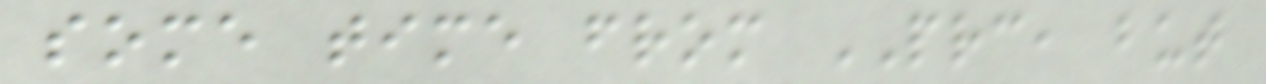some time from PRC, but
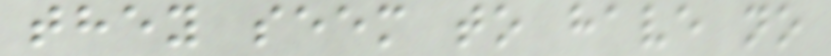they seem to have no
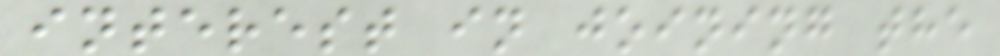interest in joining the
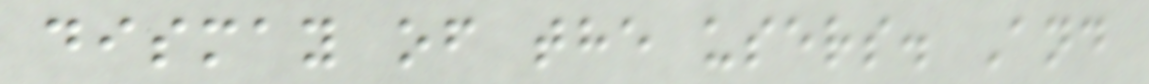dismay of the users. And
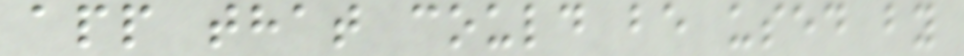app that could be used by
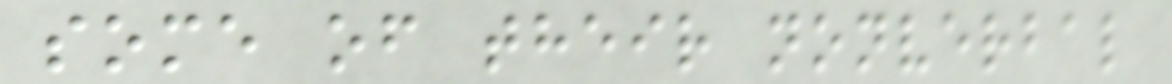some of their nonverbal
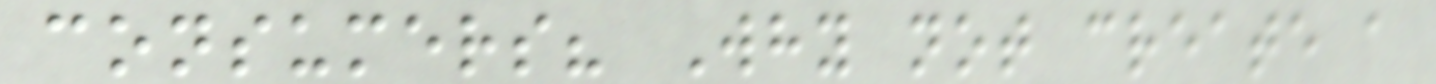consumers? Why not create a
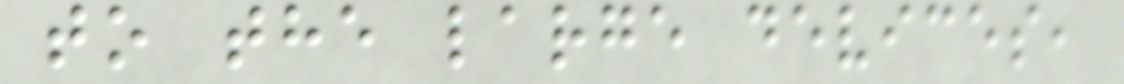to the large devices,
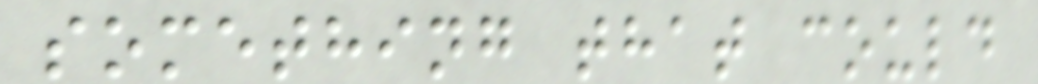something that could
